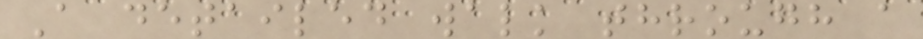A detailed walk through a
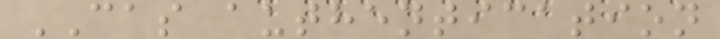CAS authentication
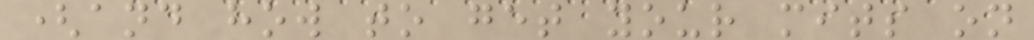(and how to get your mits on
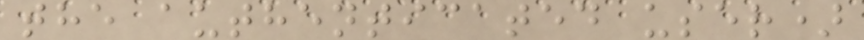the authenticated user)
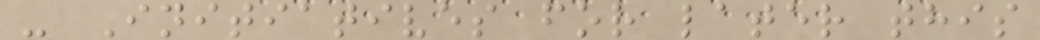- Initiatives for later this
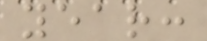year:
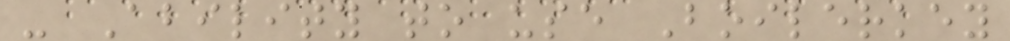- Ability to use Boilerkey
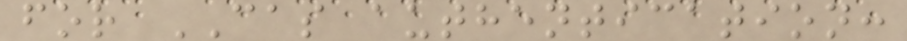for CAS authentication:
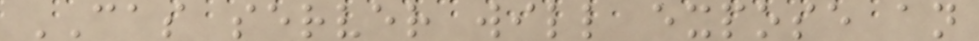CAS server will expose an
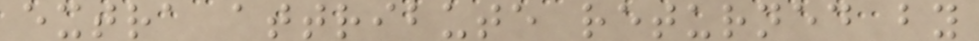extra attribute returned by
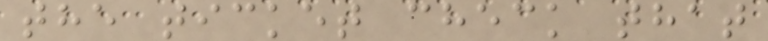the ticket check that
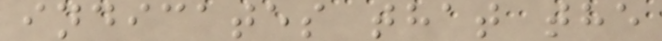indicates that the
